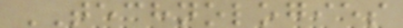TECHNOLOGIES
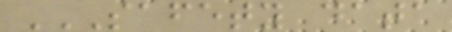SAFETY DATA
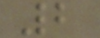2
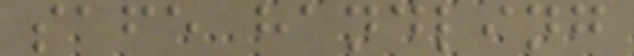safe handling
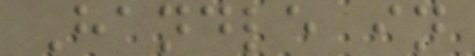Handle in
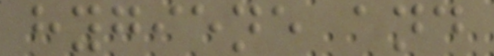hygiene and
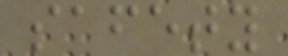safety
